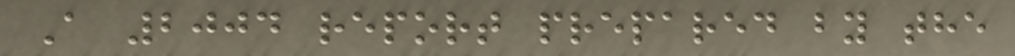A 2004 report prepared by the
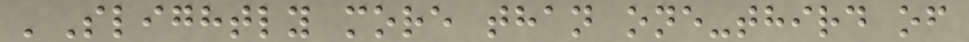'Slightly more than one-third of
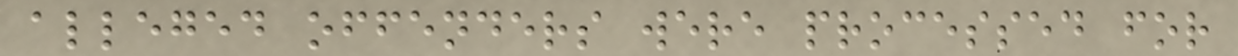alleged offenders were processed for
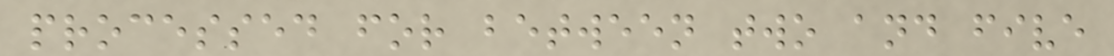processed for between two and five
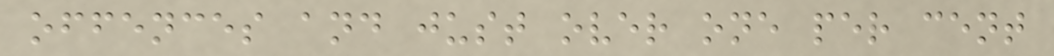offences and just over one per cent
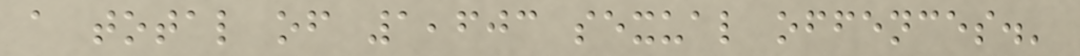a total of 1,603 sexual offences.'
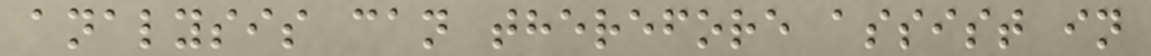analysis can therefore assist in
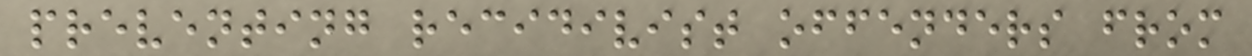preventing recidivist offenders from
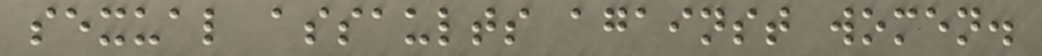sexual assaults against women.
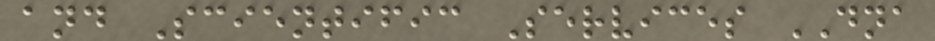and Scientific Services DNA
